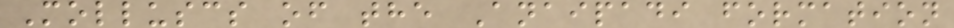Molluscs of the Anaipadi formation
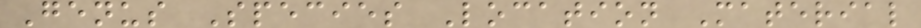Genus Species Location Material
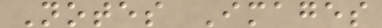Notes Images
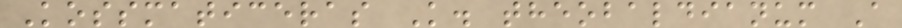Kossmaticeras K. theobaldianum A
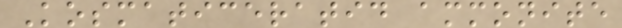Kosmaticeratid ammonite
